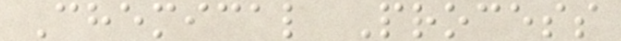Chemical Process
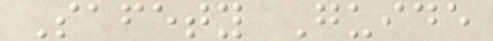Safety Guide
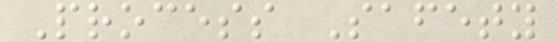Process Safety
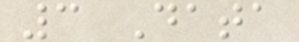3 Data
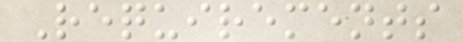Requirements
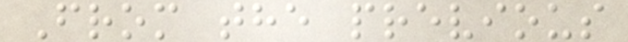From the previous
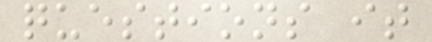questions it
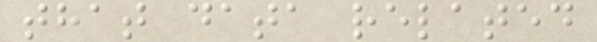that data related
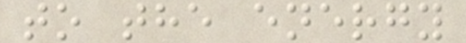to the energy
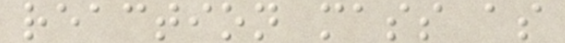reaction mass as
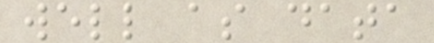well as data
